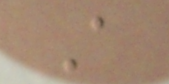A
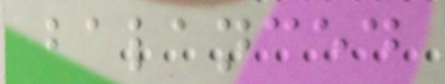balanced
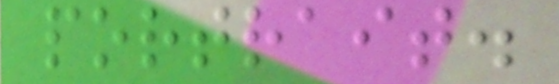portrait.
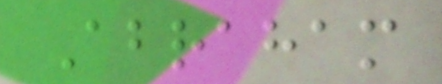Abraham
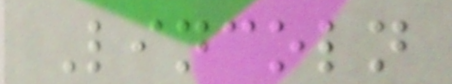Lincoln
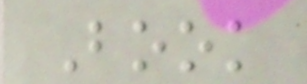Book
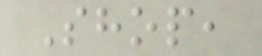Shop,
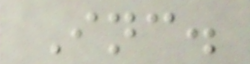Inc.
